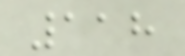118
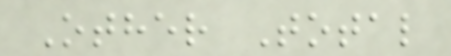Other Total
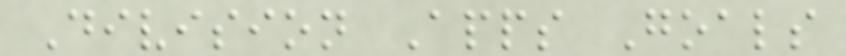Division Apps Goals
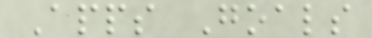Apps Goals
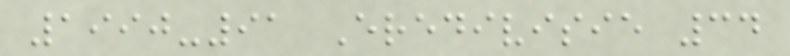1990-91 Eredivisie 34
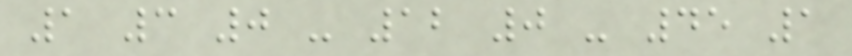1 3 0 - 12 0 - 45 1
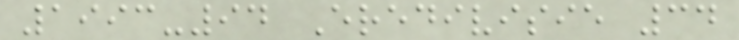1993-94 Eredivisie 34
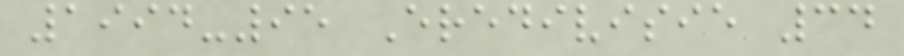1994-95 Eredivisie 34
